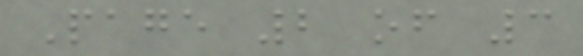Page 2 of 3
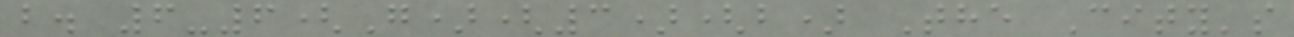b. 6-6(G)(3)(b) The City's
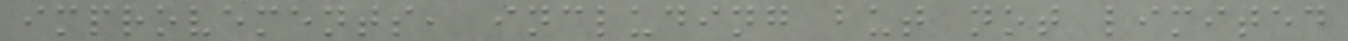improvements, including but not limited
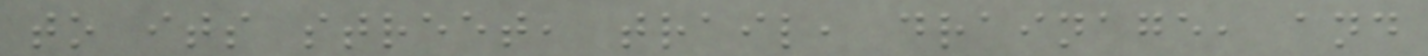to its street, trail, drainage, and
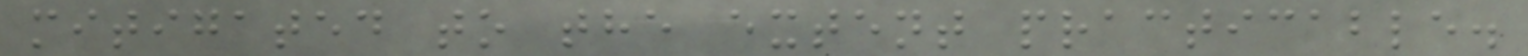mitigated to the extent practicable.
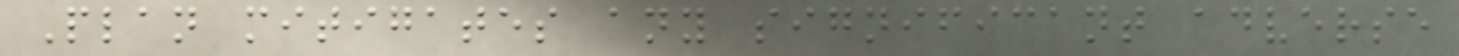Plan mitigates any significant adverse
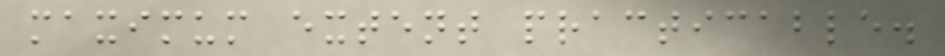maximum extent practicable.
